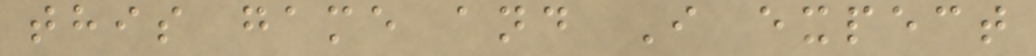this game and I expect
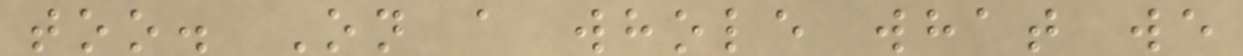too. On a whole what we
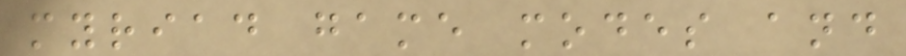myriad game modes and
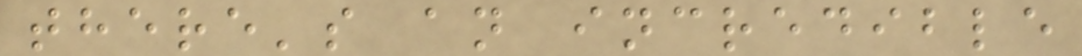there's an incredible
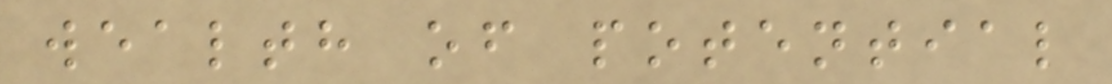wealth of potential
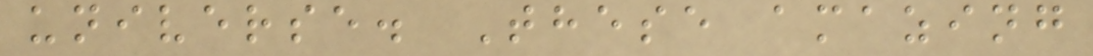universe. These amazing
